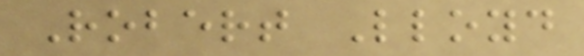Robert Lloyd
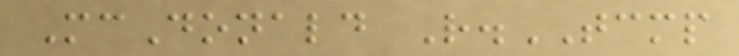McDonald R.TCMP
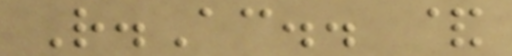R.Ac.. &
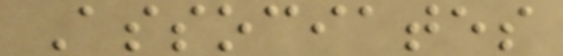Associates
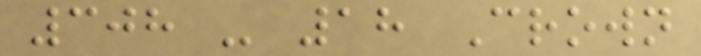308 - 18 Crown
